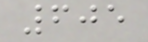605
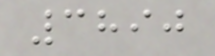3890
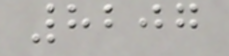8207
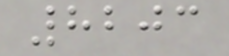8203
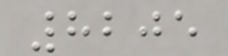8205
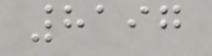8197
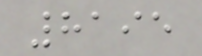8195
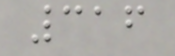316
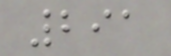291
